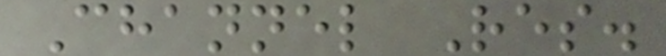Channel Res.
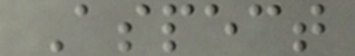Aspect
